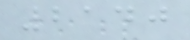2140
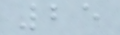25
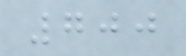700
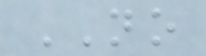NO
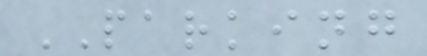PARKING
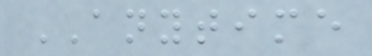ANYTIME
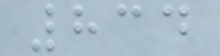834
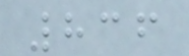836
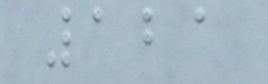121
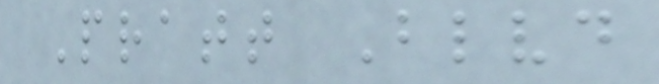Pratt Blvd
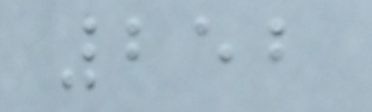252
